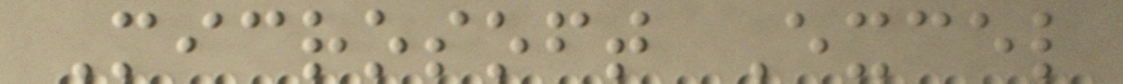Microsoft Excel
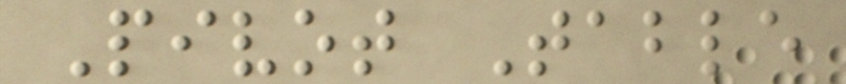Pivot Table
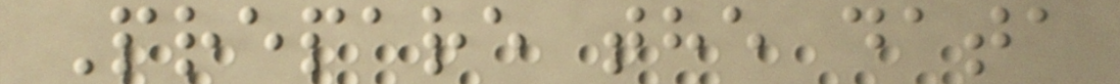Prepare the data
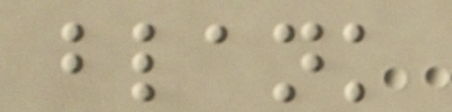blank
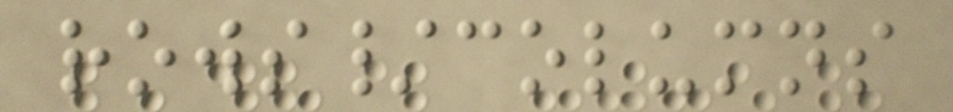rows/columns
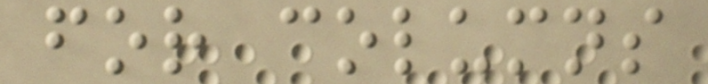for columns
